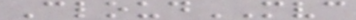CloudMVC
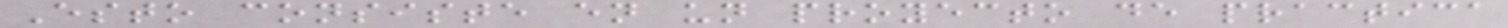Esto consiste en un proyecto de practica
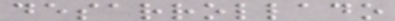desarrollado
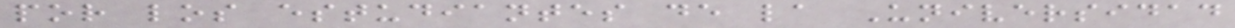por los estudiantes de la Universidad
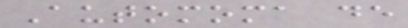Automoma de
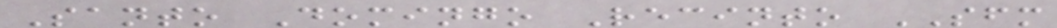Santo Domingo Recinto SFM
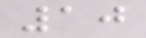10
